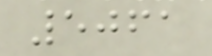5061
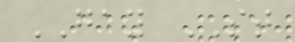GAY ST
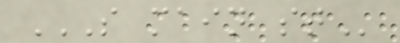S MAIN ST
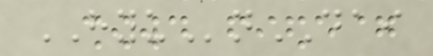HYUnDAI
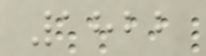1822
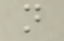n
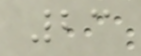23
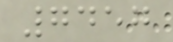7457
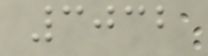3032
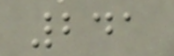241
